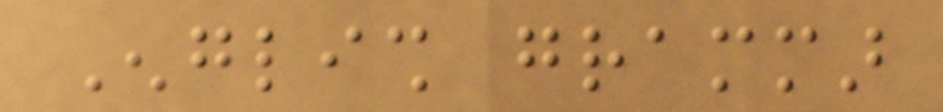English grammar
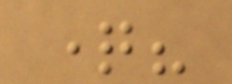question?
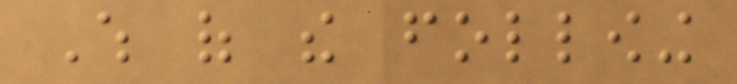Which of the following
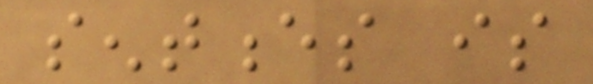sentences is
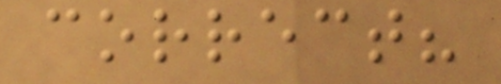correct?
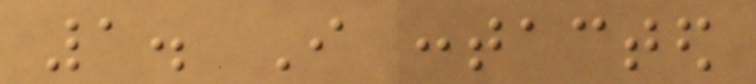1. I contacted
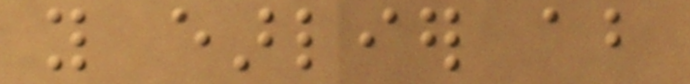you earlier about
